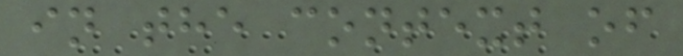in the context of
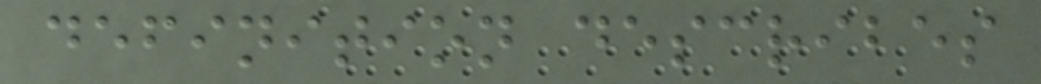definition describes
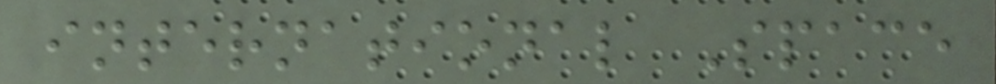international Space
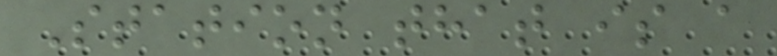Station that is a
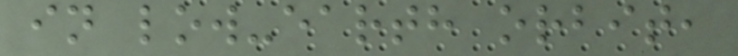in low-earth orbit,
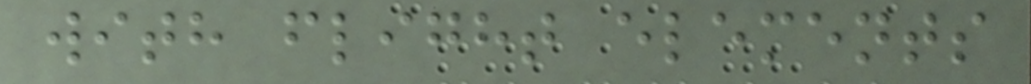with flight elements
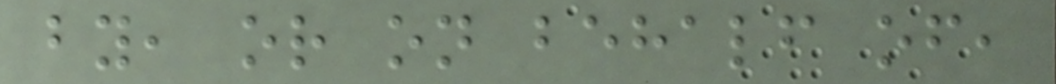by, or on behalf of,
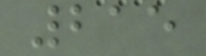215
